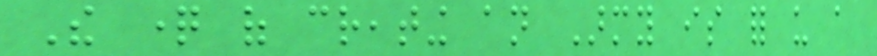The question of creating an Army is for us a
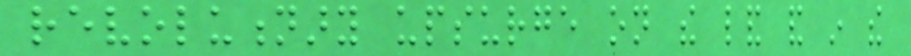revolutionary upsurge on the land and in the
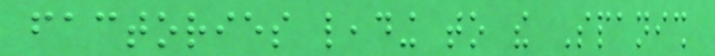factories leading to the Spanish
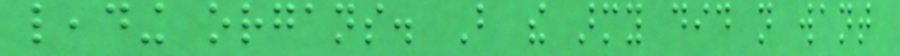leading organs. But the army did not want
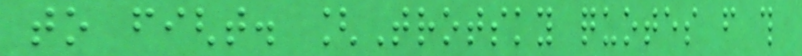to fight. [Trotsky quotes from this
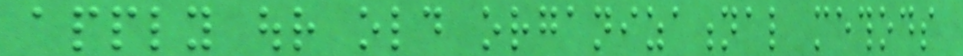apply our old organizational methods
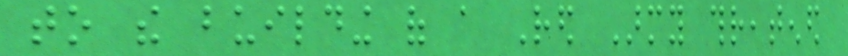to the building of a Red Army threatened
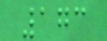173
